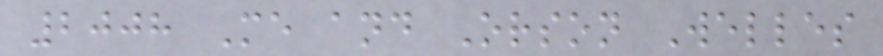2008 Me and Orson Welles
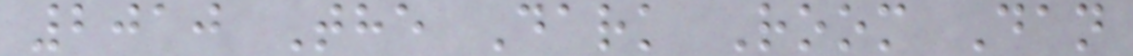2010 The Dark Room Dan
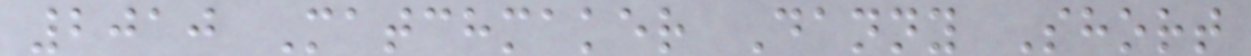2010 Matchmaker Danny Short
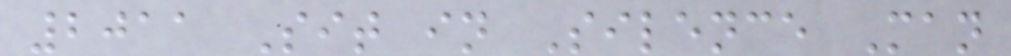2011 Sit in Silence Man
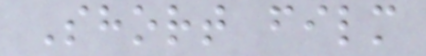Short film
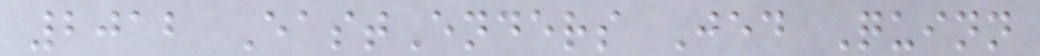2012 EastEnders Jed Quinn
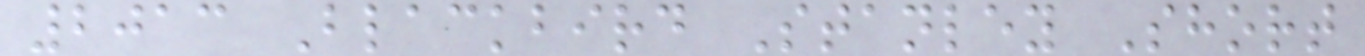2013 Blackbird Stanley Short
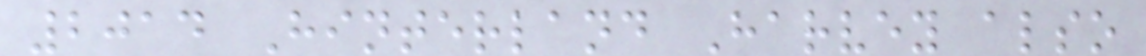2014 Hinterland Harvey also
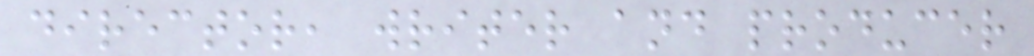director, writer and producer
